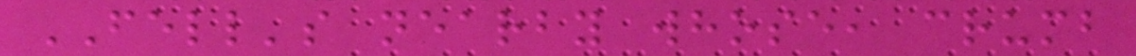FELL's nearby whose, crumb
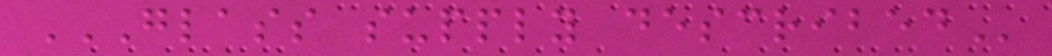GLASS SUPPLY DESCRIBED
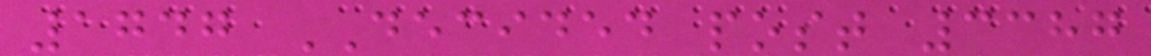1747 DECIDED post 3387
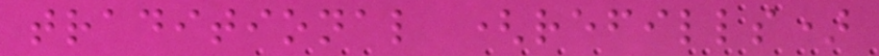traditional (refills)
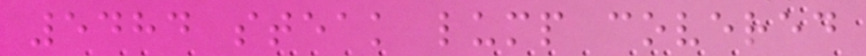5484 steak lump covered
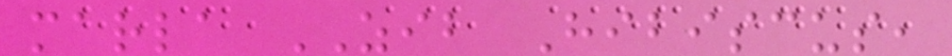marla ZIB Hibiscus,
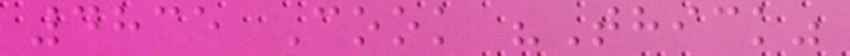4835 Cook "Thick"
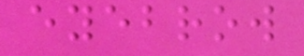eyebrow
